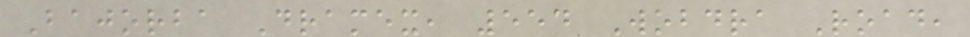Bajorba Dramex, 554 Wobdra Road,
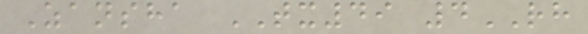Zansha TX49 4RH
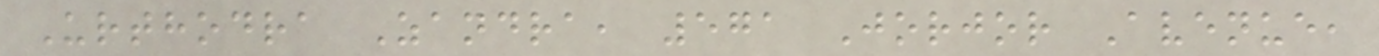Urthodra Zandra, 571 Jorjor Avenue,
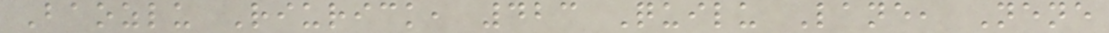Baozlu Riurick, 423 Quilu Lane, Nene
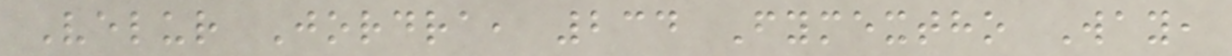Velur Jordra, 234 Fymextho Way,
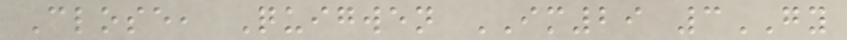Close, Quigwen IM29 3GY
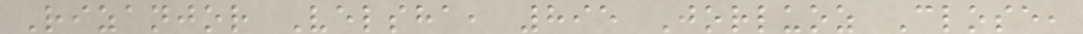Rizanjor Velsha, 895 Jorluoz Close,
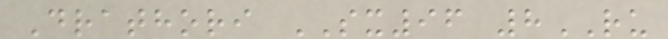Drathori SX96 8RU
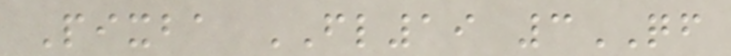Pixba FL19 3QF
